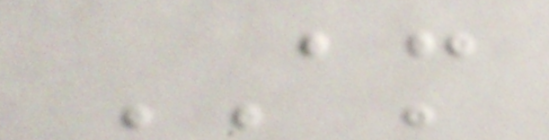AM
